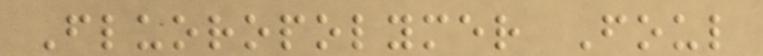Fluoropolymer Foul
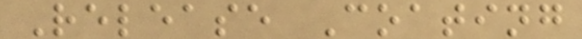Release Coating
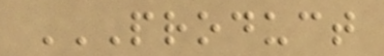PRODUCT
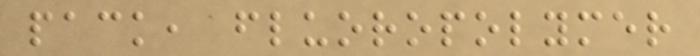pack, fluoropolymer
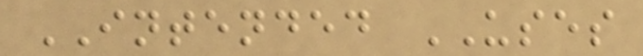INTENDED USES
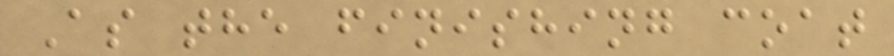As the finishing coat
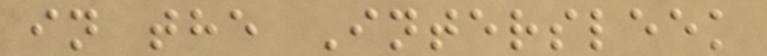in the Intersleek
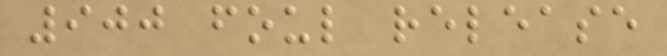900 foul release
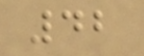42
